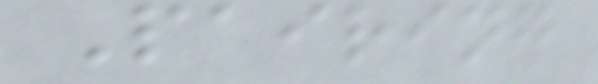Pairing
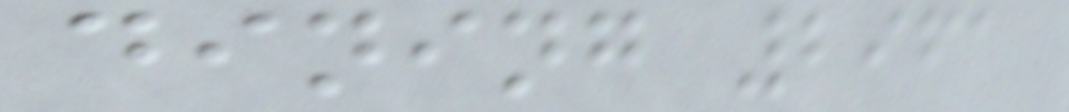dining 2961
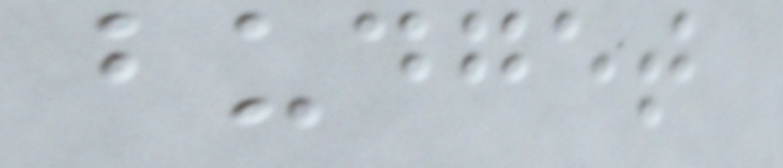budget
